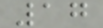17
